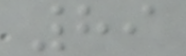89
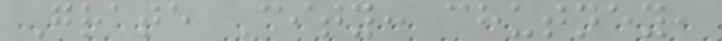Grate City: chutney,
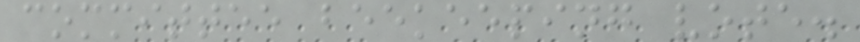committee beekeeping vote.
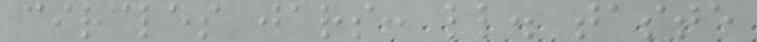circles jars: ll. taste
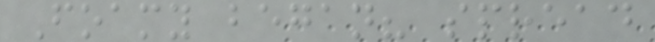Foamy began? spread
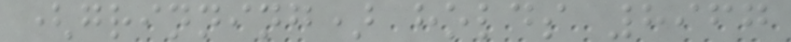(grinning) holds 8967
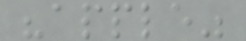"apple"
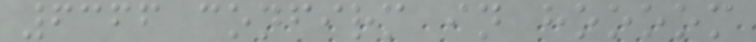6366 confirm in hoooom
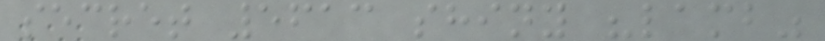secret 5613 shiny "lamb"
